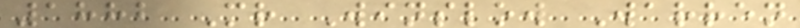1882 Mr Winslow Warren
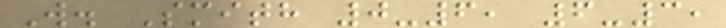W. Smith 0-6, 6-3,
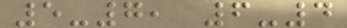5-7, 6-4
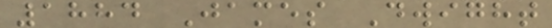1884 James Dwight
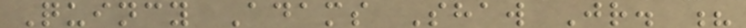Quincy Adams Shaw Jr. ?
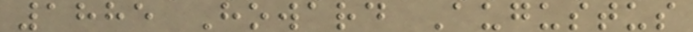1885 Howard Augustus
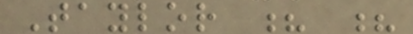Taylor ? ?
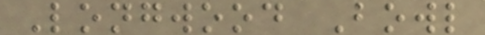Longwood Bowl
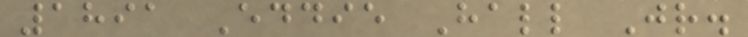1891 Eddie Hall Jr.
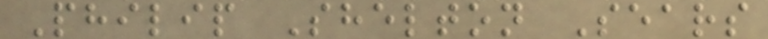Philip Shelton Sears
